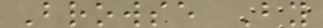Browse By
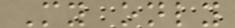My only
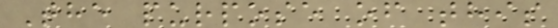The purpose of this
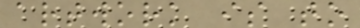artwork is to
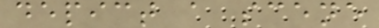depict a scene
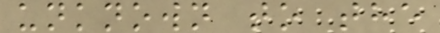unknown to the
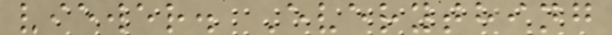viewer. Everything
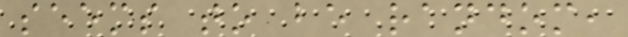seems to be random,
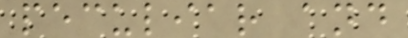peculiar and
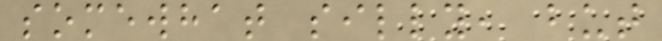somewhat silly, but
